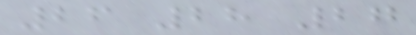26 28 27
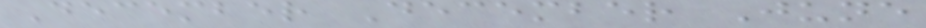December December June
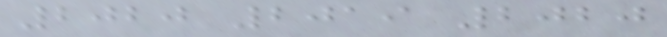2020 2019 2020
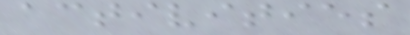activities
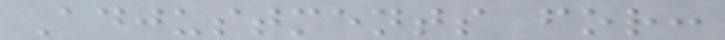Adjustments for:
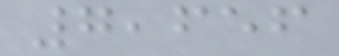7,656
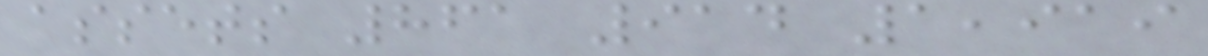assets 861 914 1,919
